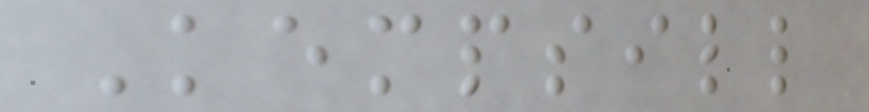Kempsill
